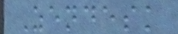Zendesk
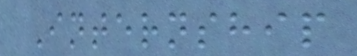Internship
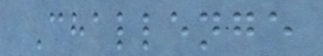Challenge
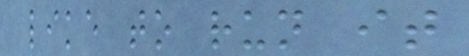like to run it
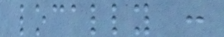locally :
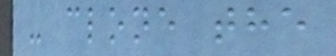- clone the
